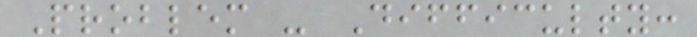Problem - Difficulty:
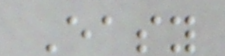Easy
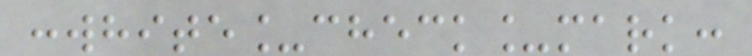:white_check_mark:
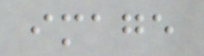image
